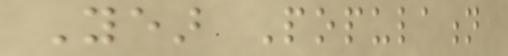Year Population
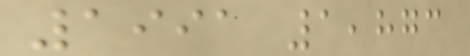1991 1,873
